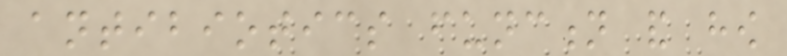antibiotics function and how
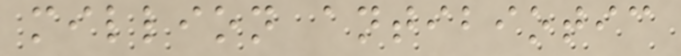million antibiotic
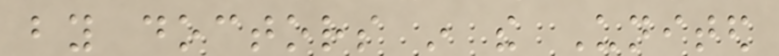by doctors in the United
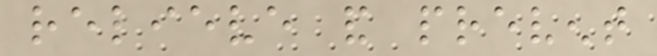relieve and prevent
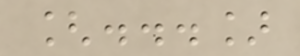[...]
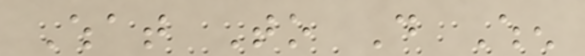What To Do When
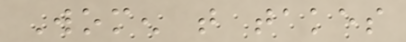Women that takes
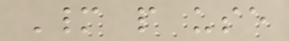Many people use
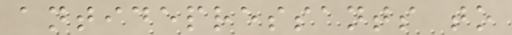antidepressants to
